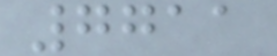7711
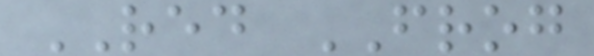RED FROG
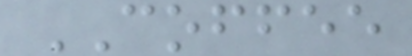COFFEE
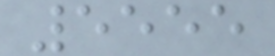5555
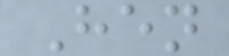Hen
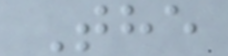The
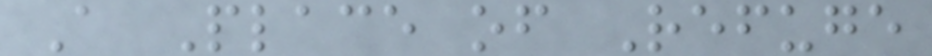A Place of Refuge
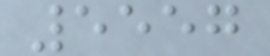5557
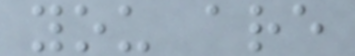you are
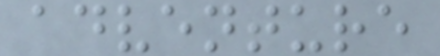adventure
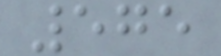575
